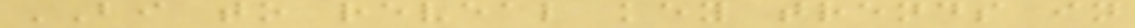BI to reveal key trends in
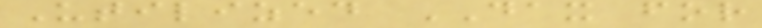Utilized DAX for
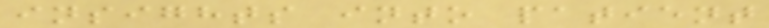insights into patient
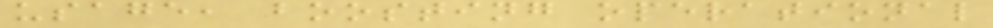usage, boosting operational
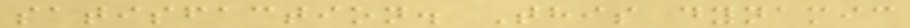satisfaction. This dynamic
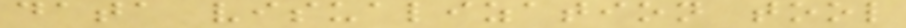data visualization tool
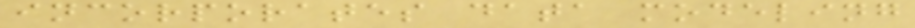incorporates data modeling
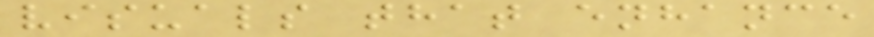visuals that enhance
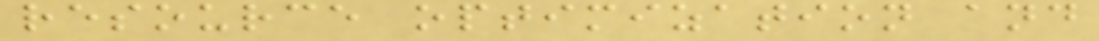resource optimization and
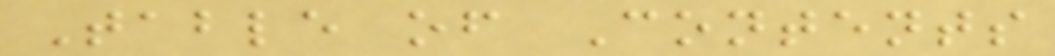Table of Contents
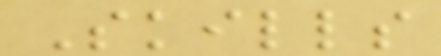Skills
